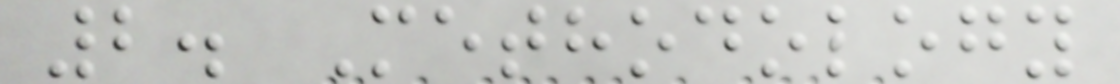2. Methodology
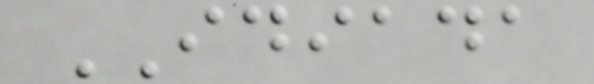IDIADA
